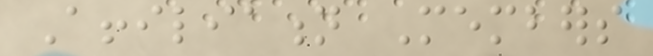Affiliation Members
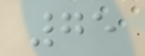75
